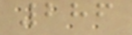286
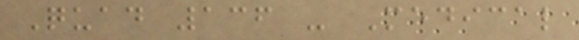Quad 136 - Medical
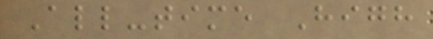All-time High
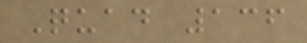Quad 136
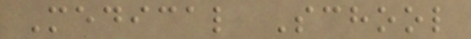Medical School
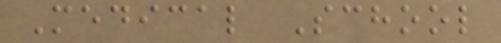Medical School
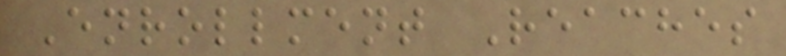Enrollment Reaches
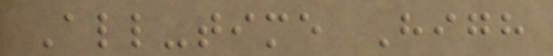All-time High
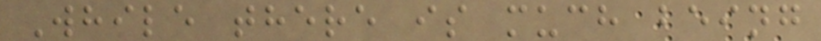While there is much being
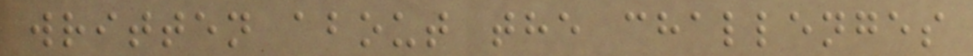written about the challenges
